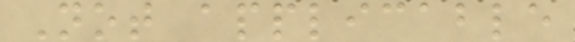Not applicable
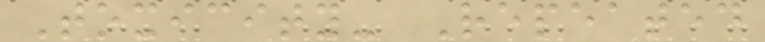Toxicity- Repeated
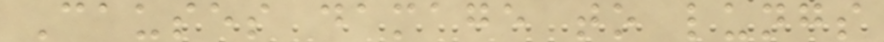Causes damage to lungs
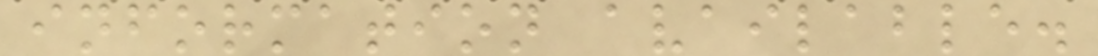information available.
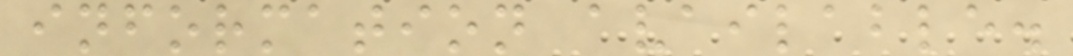information available.
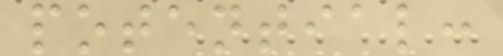potential:
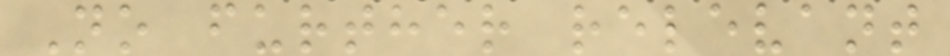No further relevant
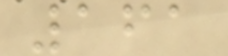161
